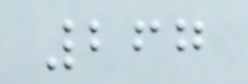267
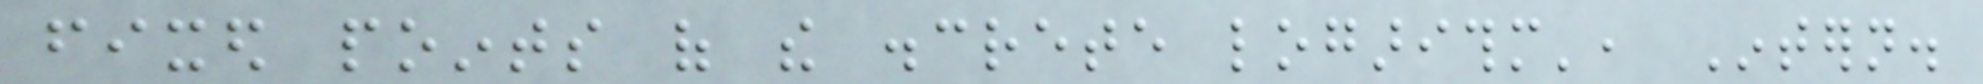fixed points of the discrete logarithm', Intern.
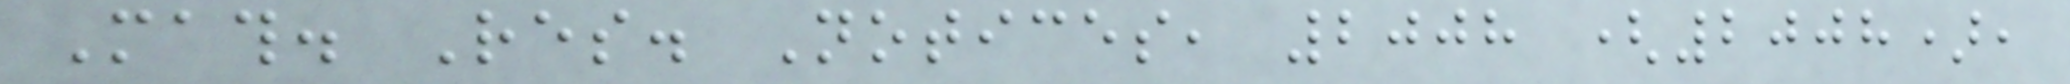Math. Res. Notices, 2008 (2008),
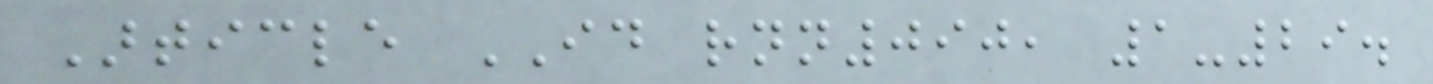Article ID rnn090, 1-29.
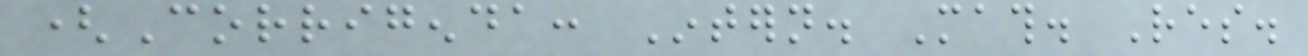(Corrigenda: Intern. Math. Res.
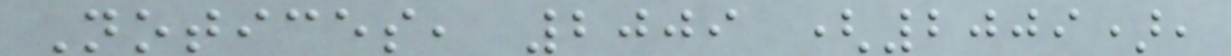Notices, 2009 (2009),
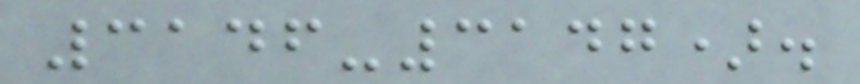3146-3147).
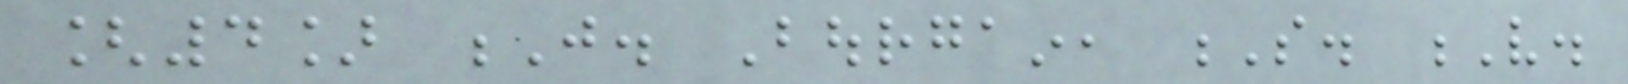[4] J. Bourgain, S. V.
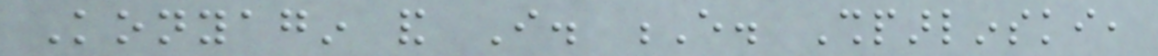Konyagin and I. E. Shparlinski,
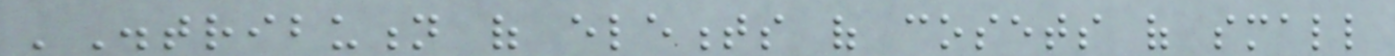'Distribution of elements of cosets of small
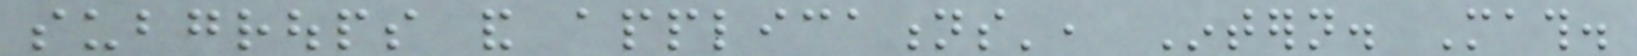subgroups and applications', Intern. Math.
